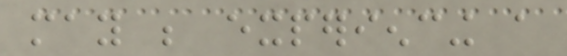may be experiencing a
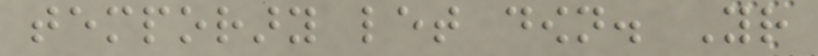temporary let down. Your
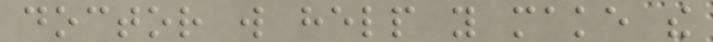doctor will help you make the
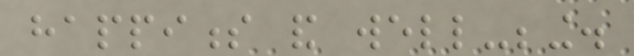happiness and well-being.
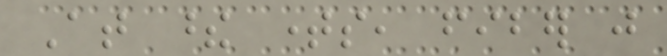At these times, fiber just
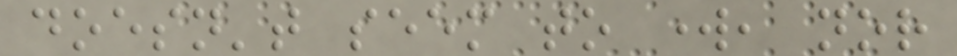doesn't seem to work, nor
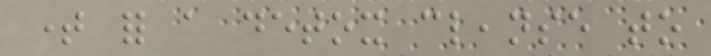time for a detox cleanse to
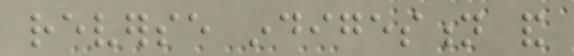reverse indigestion and
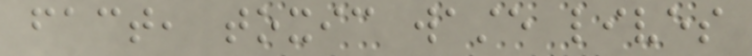fact, toxic waste lives
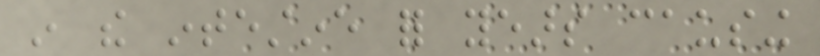in the intestine for years causing
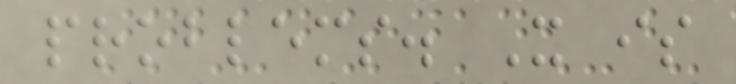problems. It is
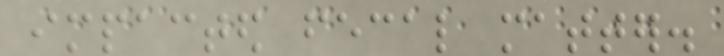impacted fecal matter.
